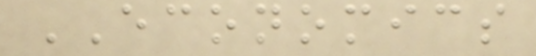ECONOMICS
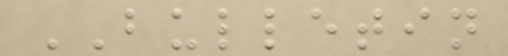BULLETIN
